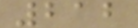212
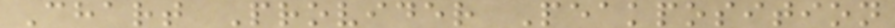Chart Provider Peakposition
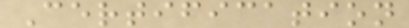Certification
